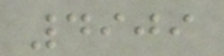4909
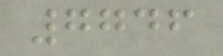7746
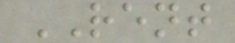RENT
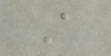A
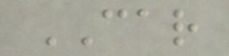CAR
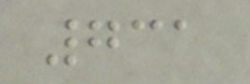731
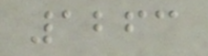1263
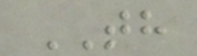TH
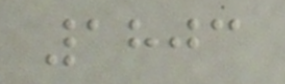1803
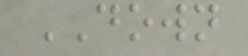DOWN
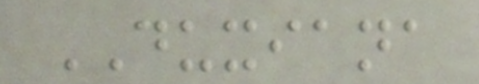DUXIANA
